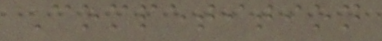Competition
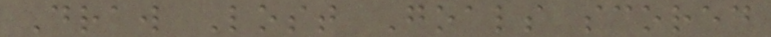Draw Lost Goals scored
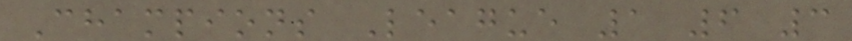Champions League 1 6 3
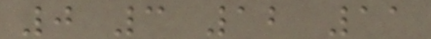0 3 12 11
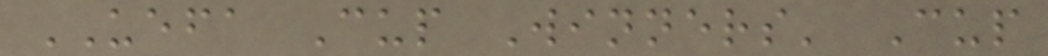UEFA Cup Winners' Cup
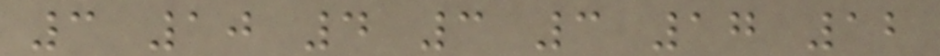3 10 4 3 3 17 12
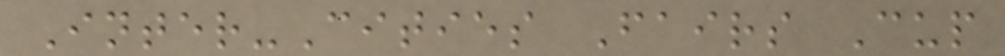Inter-Cities Fairs Cup
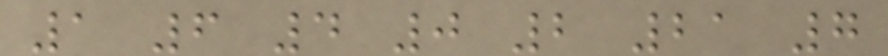1 6 4 0 2 21 7
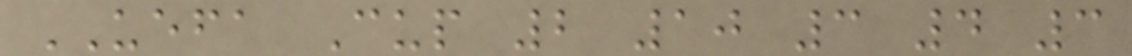UEFA Cup 2 10 3 4 3
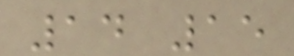14 15
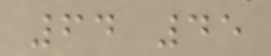64 45
